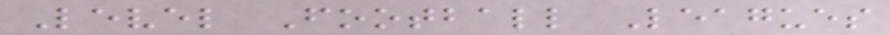Level Football Leagues
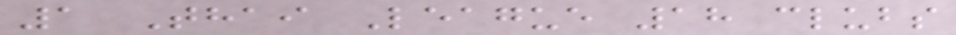1 Thai League 18 clubs
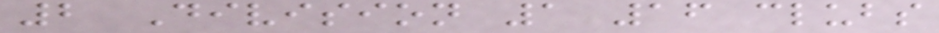2 Division 1 16 clubs
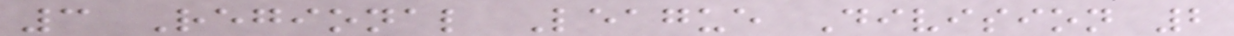3 Regional League Division 2
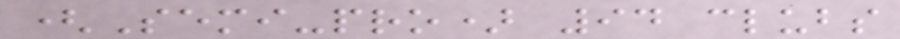(Semi-pro) 94 clubs
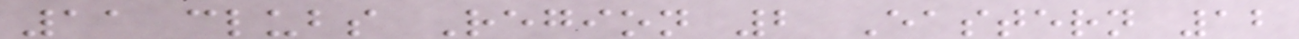11 clubs Region 2 Eastern 12
